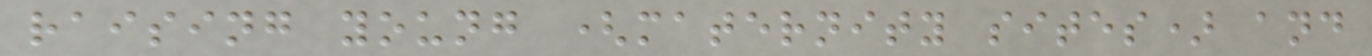raising young (maternity sites) and
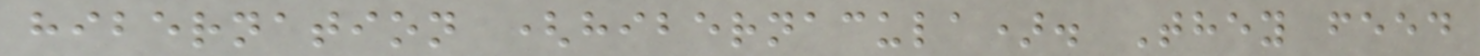hibernation (hibernacula). They feed
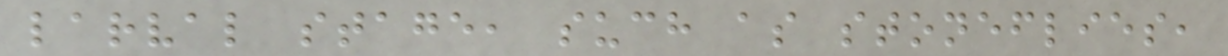larval stage, such as stoneflies,
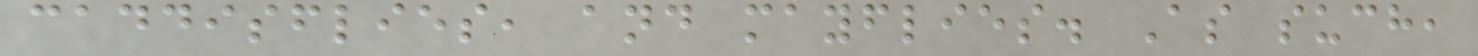caddisflies, and mayflies. As such,
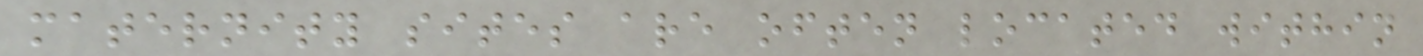maternity sites are often located within
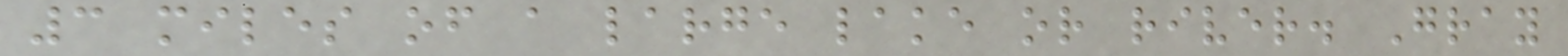3 miles of a large lake or river. Gray
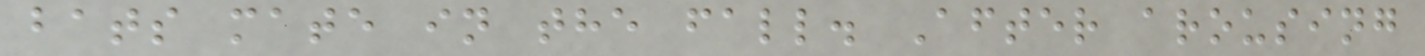bats mate in the fall. After arousing
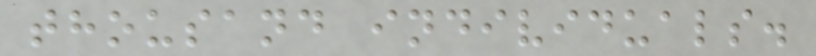thousand individuals.
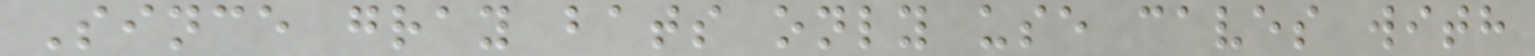Since gray bats only use caves with
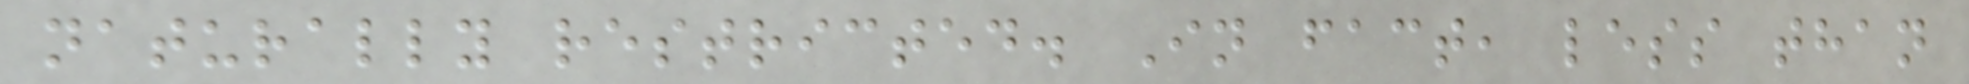naturally restricted. In fact, less than
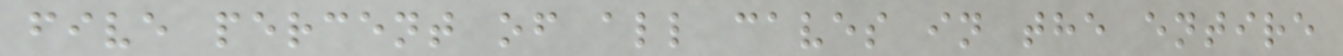five percent of all caves in the entire
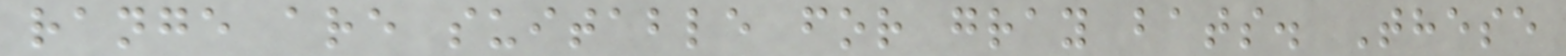range are suitable for gray bats. These
